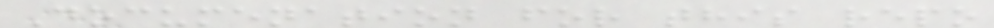Documenation for this repo
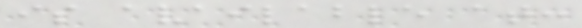is available at:
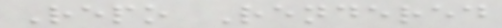Repo Rendered
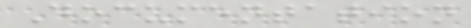Documentation
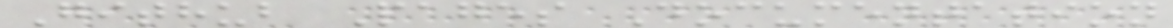Github Pages Documentation
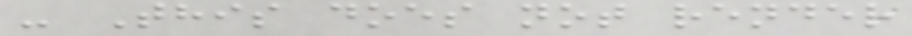- This does not render
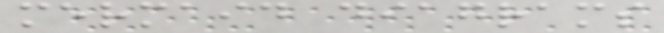mermaid diagrams
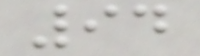94
